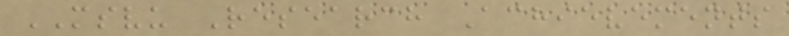MSVU Research Achievements
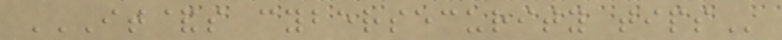IT&S CYBERSECURITY TIPS
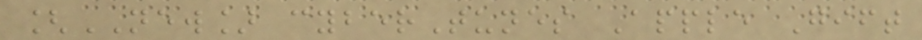[NEW] cyberTunes Apple Gift
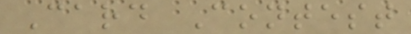Card Contest
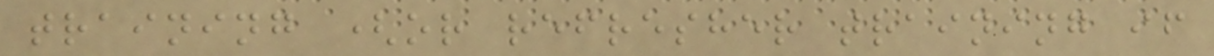training (or refresher training if
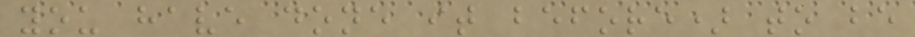you have done it before) to be
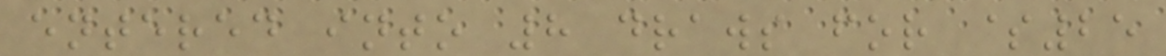entered into 8 draws for $25
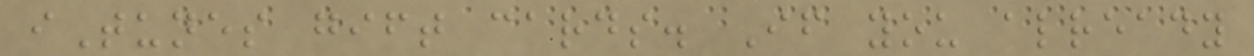iTunes gift cards. If you already
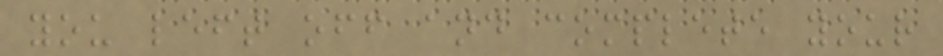you left off and complete your
